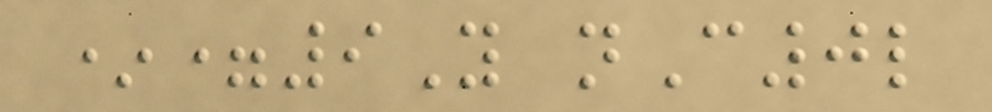*=9Y nC0l
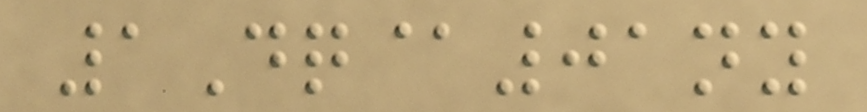1Dq@01ny
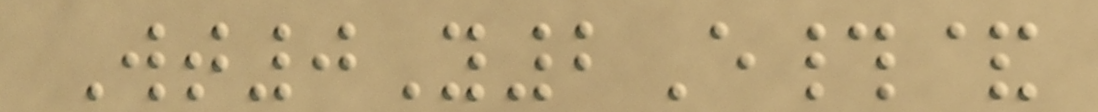Wt0Y2E#&
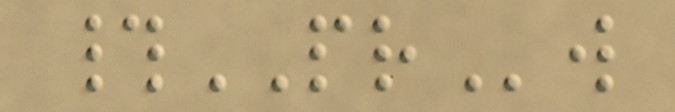#PRw
